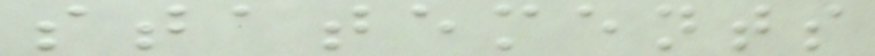statements
